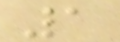1
